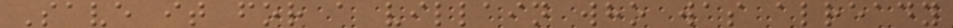Save it for a villain who was already
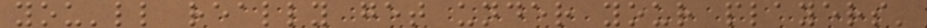you'll really get under your players'
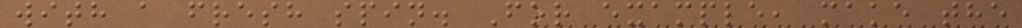with a fresh spin. For example, make the
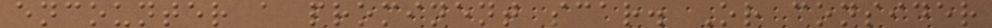encounter a prominent scar. Or consider
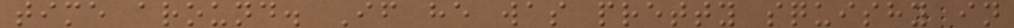time around. If he was pretty squishy in
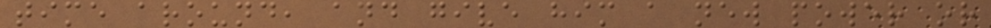time around, and give him a new power or
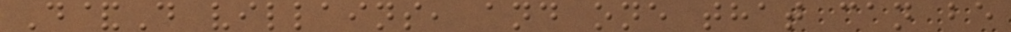D&D villains, and one that can be
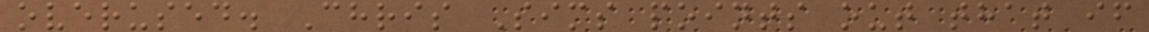overused. Chris Sims points out that if
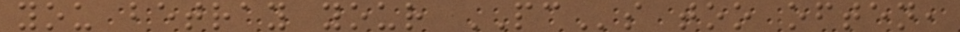you betray your PCs too often,
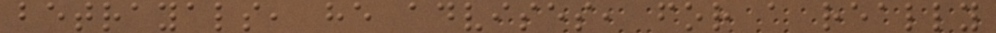betrayals, he advises, for a really
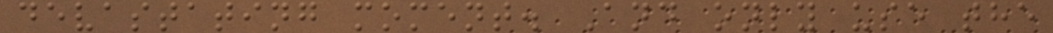devastating moment. And only use the
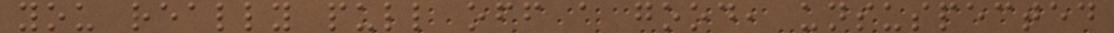you really pull off a good, unsuspected
